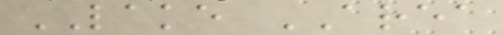LAKE AREA
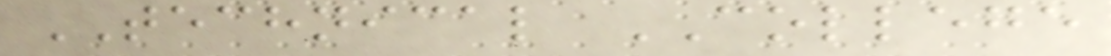TECHNICAL COLLEGE
